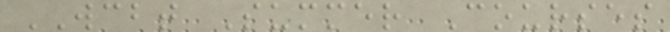WCBT Summer Courses
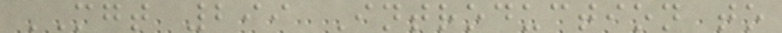MGT 299 Introduction to
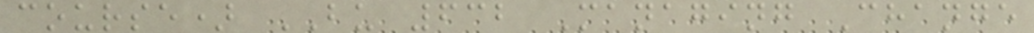course) BU 632 Managing Change
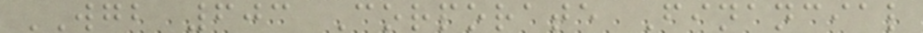WGB 603 Corporate Financial
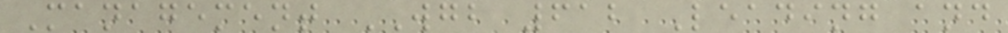Management WGB 612 Leading and
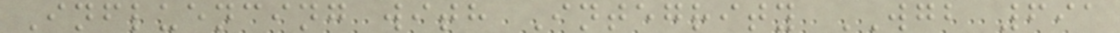Influencing with Integrity WGB 691
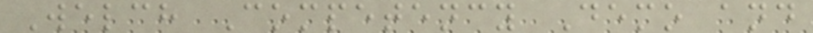Welch Competency Demo and
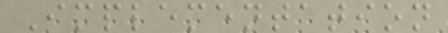Implementation
